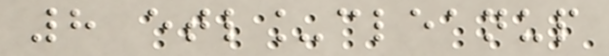8 etl_cleanup
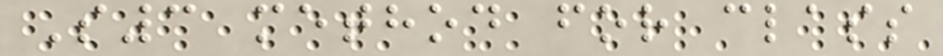S3 method for class
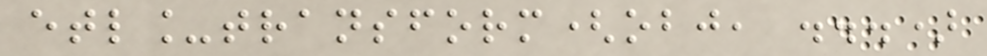etl_transform(obj, ...)
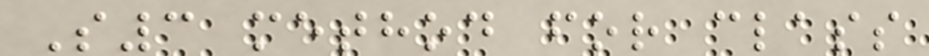S3 method for class
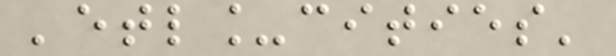'etl_cities'
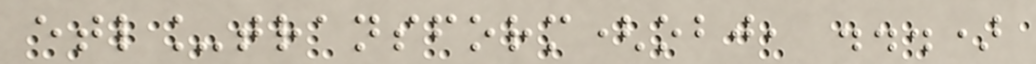etl_transform(obj, ...)
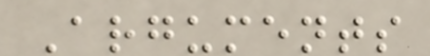Arguments
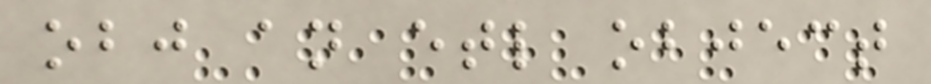obj an etl object
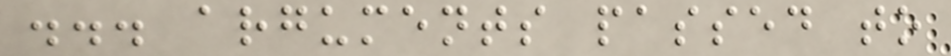... arguments passed to
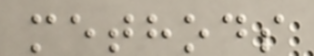methods
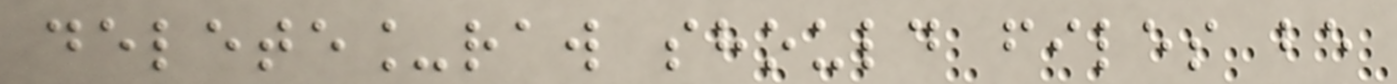delete_raw should files be
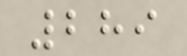289
